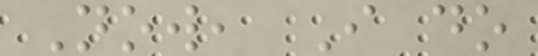Now, I do
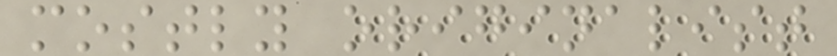mostly originalist
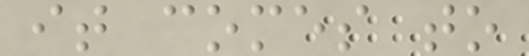it comes to
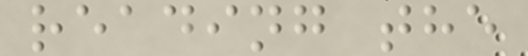reading the
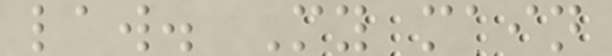law. My main
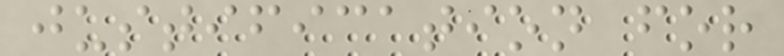justification for
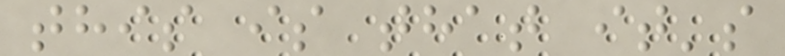this is that it's
